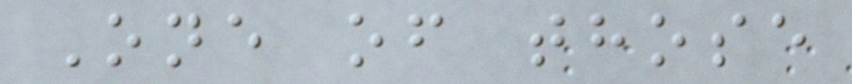One of those
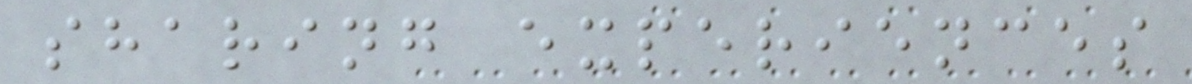sharing experiences
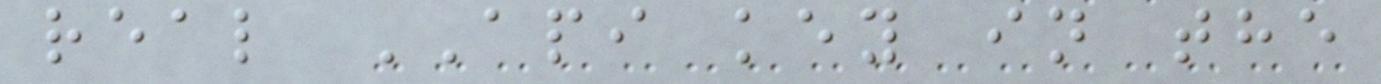real API key in the
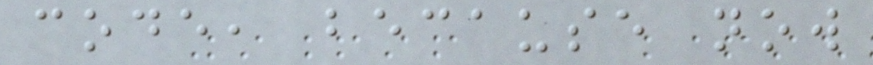code, because now
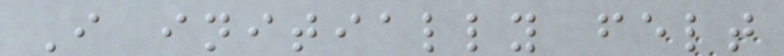I initially felt
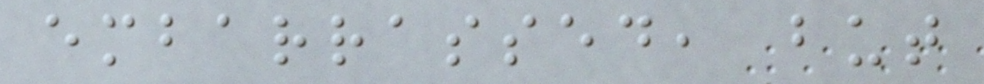embarrassed, but
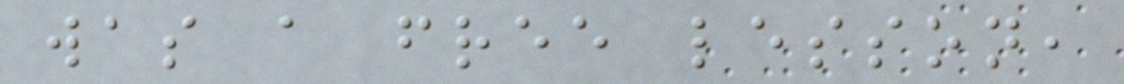was a free lesson,
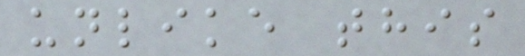unlike this
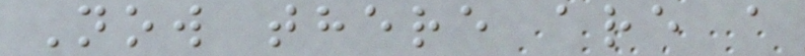Now there are a
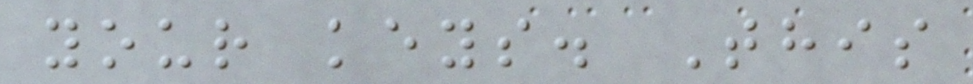your keys. This
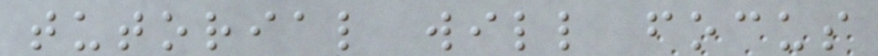tutorial will focus
